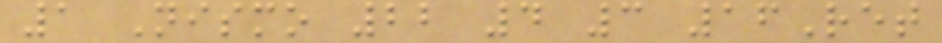1 Nismo 22 4 3 16Ret
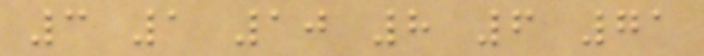3 1 10 8 6 71
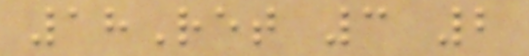18Ret 3 2
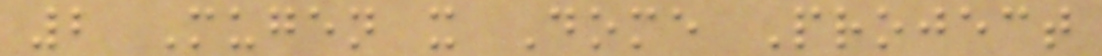2 Mugen x Dome Project
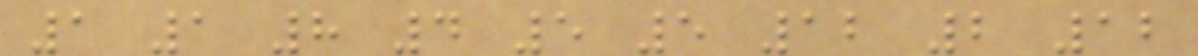1 1 8 4 5 5 12 2 12
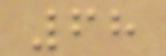68
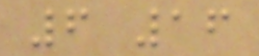6 16
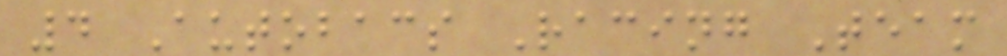4 Autobacs Racing Team
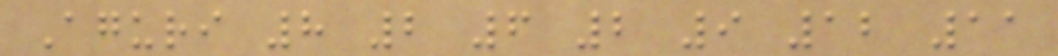Aguri 8 2 6 2 9 12 11
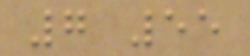7 55
